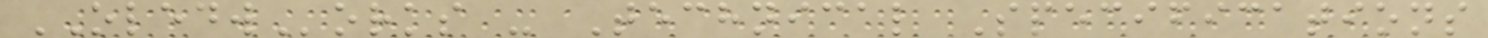OLEDWorks - Technical Specifications
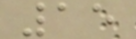15
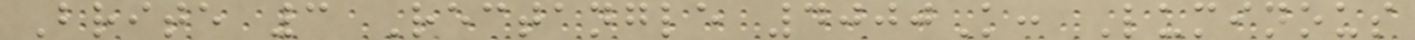Brite 3 Rectangle 4000K: Luminous
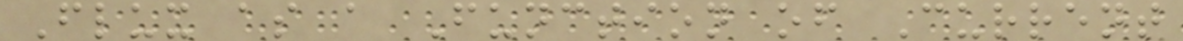Flux as a Function of Current
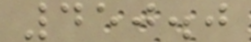450.0
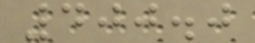400.0
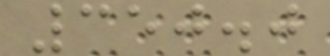350.0
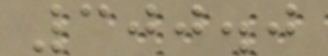300.0
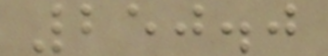250.0
